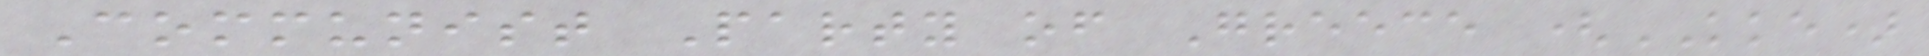Communist Party of Greece (KKE)
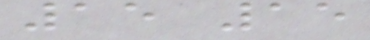15 15
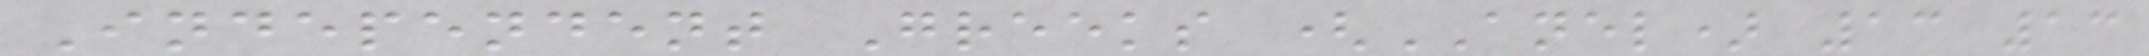Independent Greeks (ANEL) 13 13
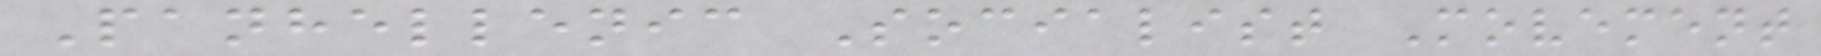Panhellenic Socialist Movement
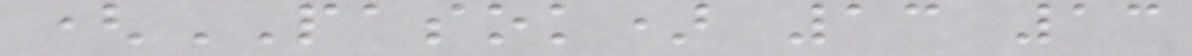(PASOK) 13 13
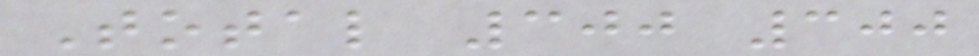Total 300 300
